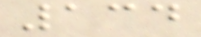134
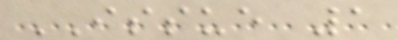ISSUE 1
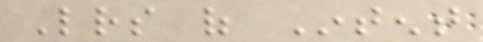Letters of Intent
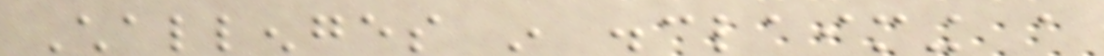Challenges in disclaiming a
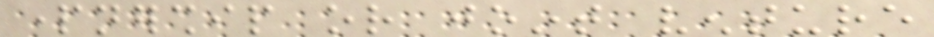partnership or joint venture
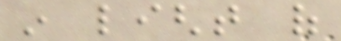in light of
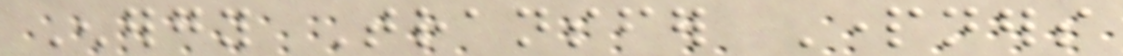Energy Transfer Partners
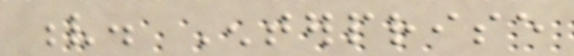v. Enterprise
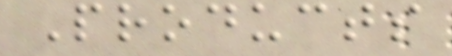Products
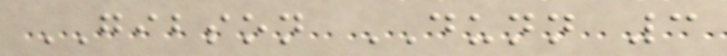GIBSON DUNN 3
